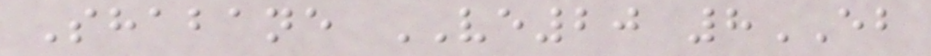Shabane VE20 8EB
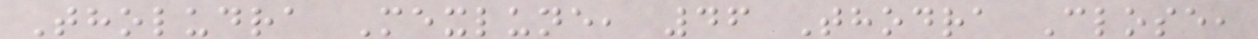Tholudra Mexlune, 46 Thodra Close,
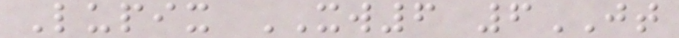Lupix XW6 6JT
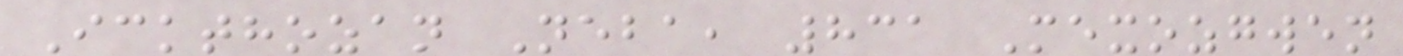Ickthozan Neba, 831 Mexozgwen
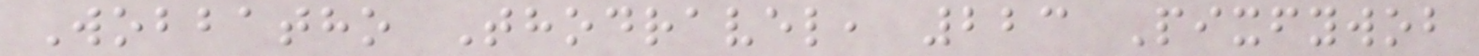Wobbatho Thodravel, 223 Pixfywob
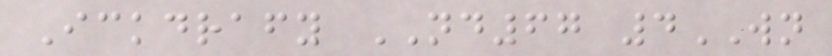Ickdrafy ND67 4WN
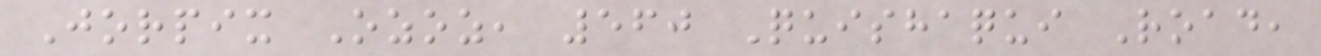Jorpix Ozoz, 560 Quishaqui Road,
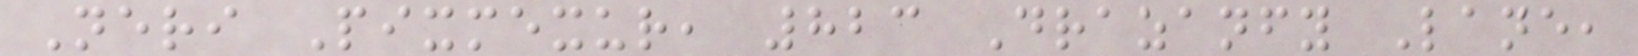Neri Pixmexur, 823 Drazanfy Lane,
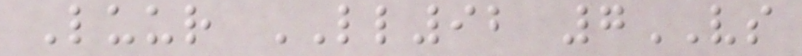Luur LL92 7VS
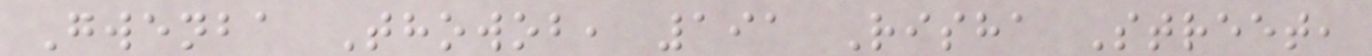Gwenba Thowob, 191 Risha Street,
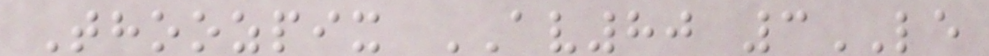Thoozpix AV80 3LE
